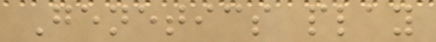Genetics play
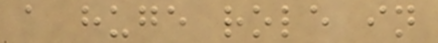a huge role in
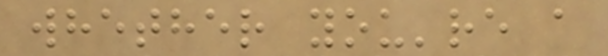whether you're a
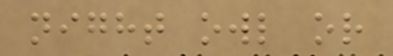night owl or
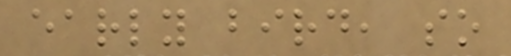early bird, so
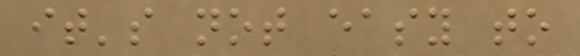it's not easy to
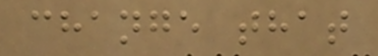change that
